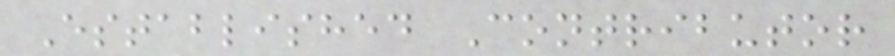Established Contributor
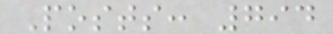Posts: 794
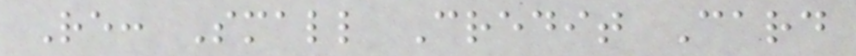Re: Small Credit Card
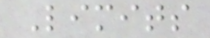Limits
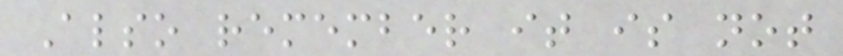Also remember it is not
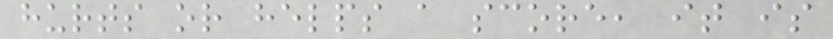hurts or helps a score, it is
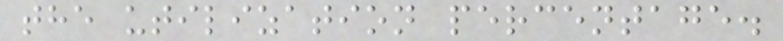the utilization percentage.
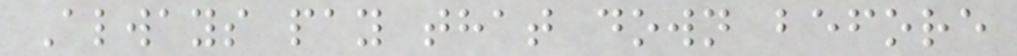Always pay that down before
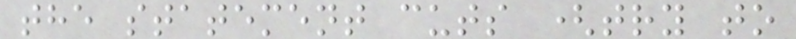the statement cuts (try to
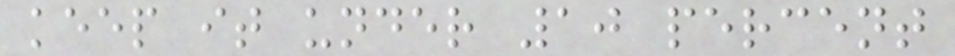keep it under 10 percent
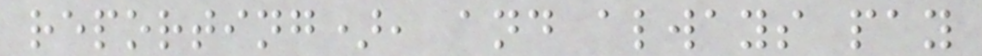reporting), and always pay
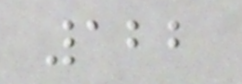122
